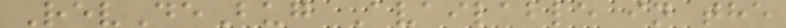RevDeBug Available in the
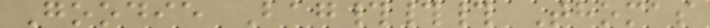Goodie Bag### Thomas
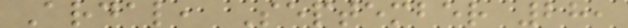Ardal, September 28,
